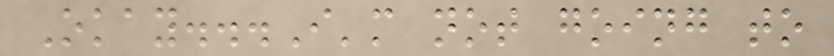Okay...I'm not going to
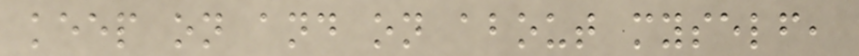keep on and on about myself,
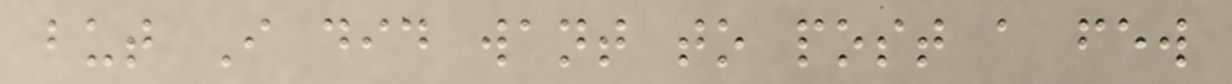but I did want to post a few
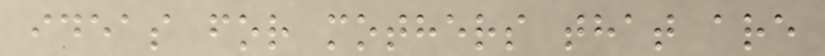ideas for mothers that are
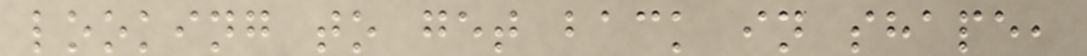looking to get back in shape,
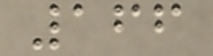166
